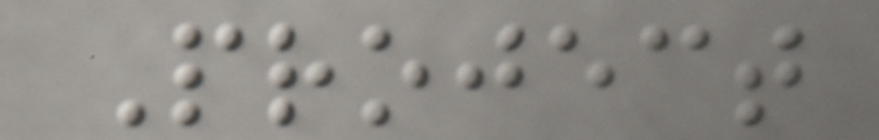Project
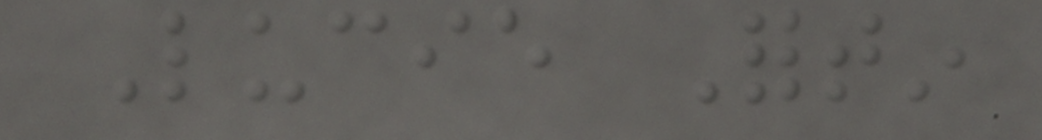Lucie Fortin
